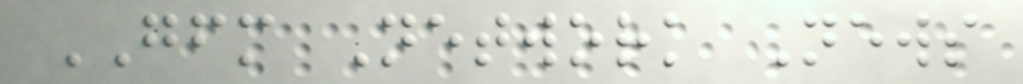GFM Network News
